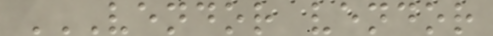VENDOR VENDOR
